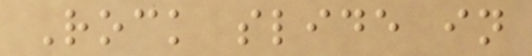Rock slide in
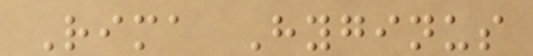Rima Hyginus
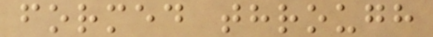formed through
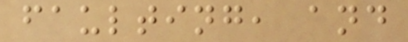faulting, and
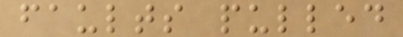faults pulled
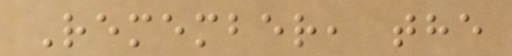Remember, the
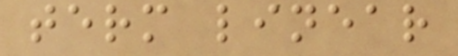term linear
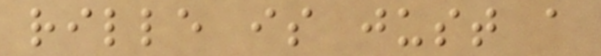rille is just a
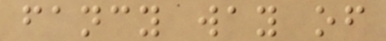fancy way of
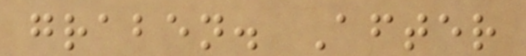graben. After
